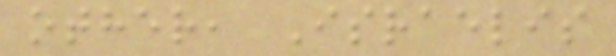other, Israelis
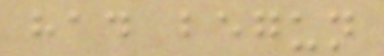had begun
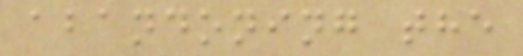abandoning the
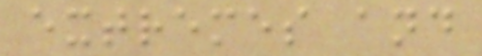extremes and
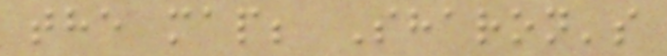the map; Sharon's
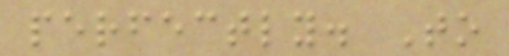perfectly. To
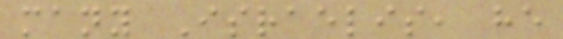many Israelis, he
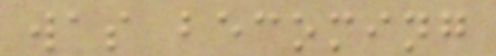was becoming
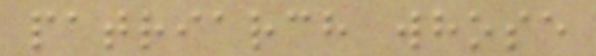patriarch whose
